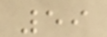59
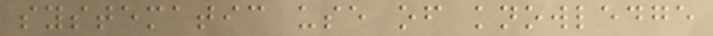systematic use of knowledge
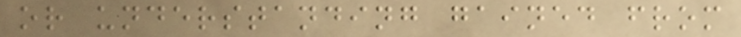or understanding gained from
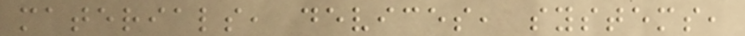materials, devices, systems,
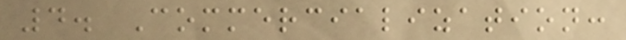4. Commercialization:
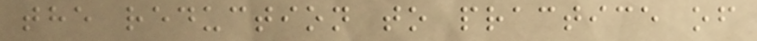the reduction to practice of
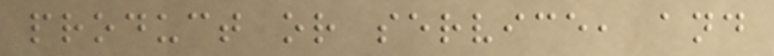product or service, and
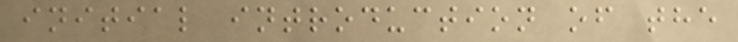initial introduction of the
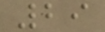29
